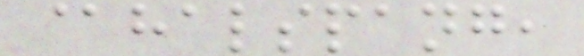@halspang,
